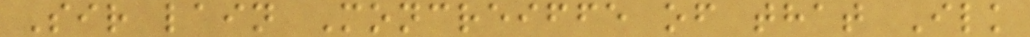Sir lain Moncreiffe of that Ilk
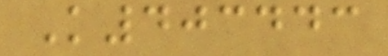K403443
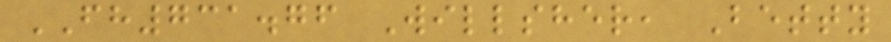FH731.76 Willsher, Betty
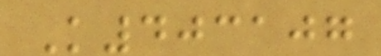K403107
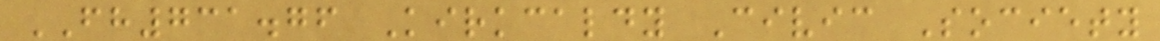FH731.76 Kirkcaldy Civic Society
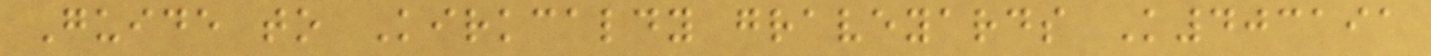Guide to Kirkcaldy graveyards K403191
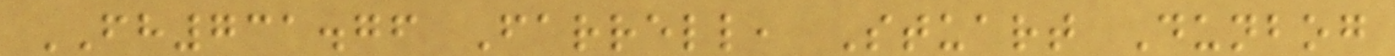FH731.76 Farrell, Stuart Dunbog
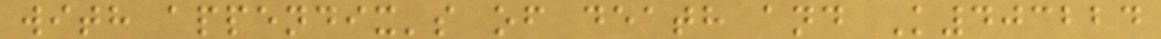with appendix's of death and K403224
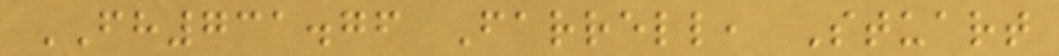FH731.76 Farrell, Stuart
